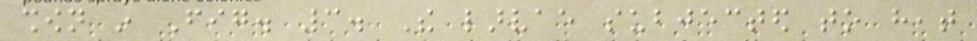shown in Fig. 3. The larvae subjected to heat
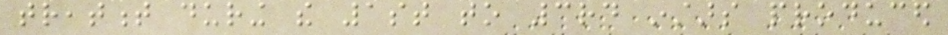treatment during the 1st to 3rd instars produced
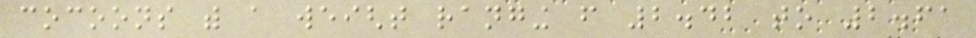cocoons with a weight ranging from 2.42 to 2.61
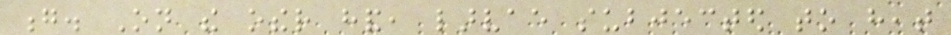g. On the other hand, larvae subjected to heat
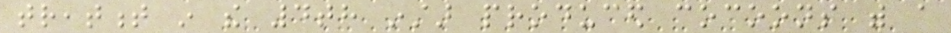treatment in the 4th instar produced cocoons with a
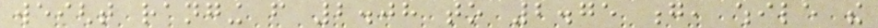weight ranging from 2.08 to 2.75 g, while the
